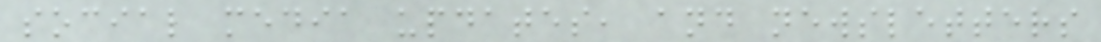social media updates, and newsletters
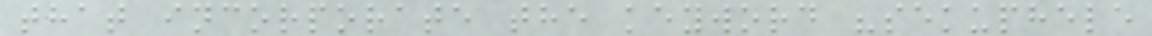that incorporate the keyword "sekuphele
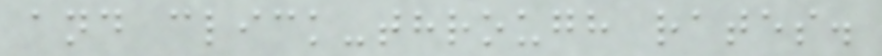and click-through rates.
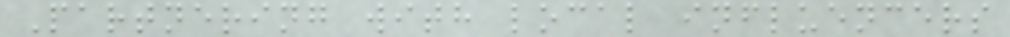Partnering with local influencers
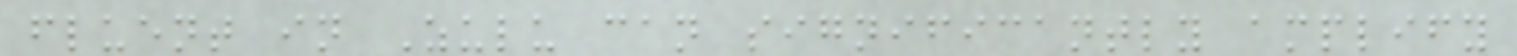fluent in Zulu can significantly amplify
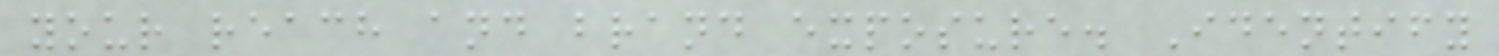your reach and brand exposure. Identify
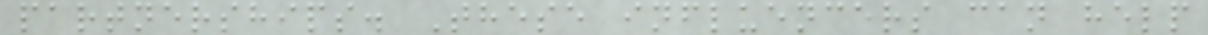partnerships. These influencers can help
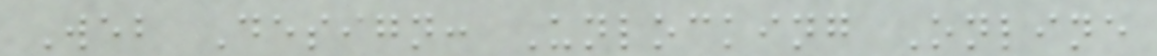Web Design: Unlocking Online
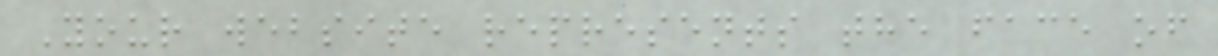Your website represents the face of
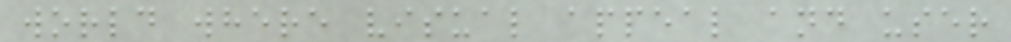world where visual appeal and user
